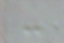-
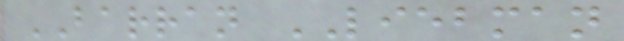BARRAN LIEBMAN
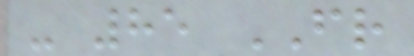- 85 FR
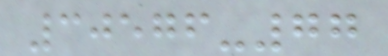30576-77
